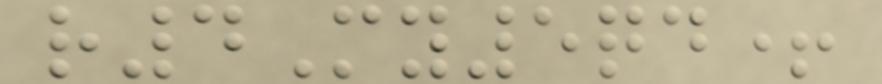r4My5qd+
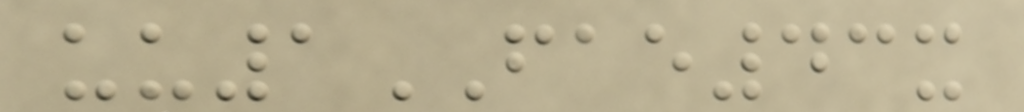uu1FAE43x
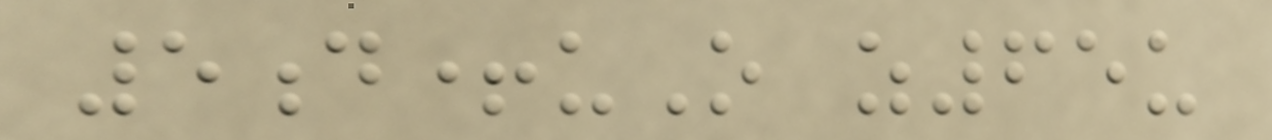5d+uO z65u
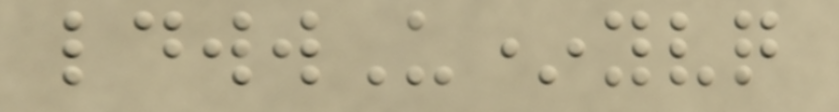ldwwU*yvq
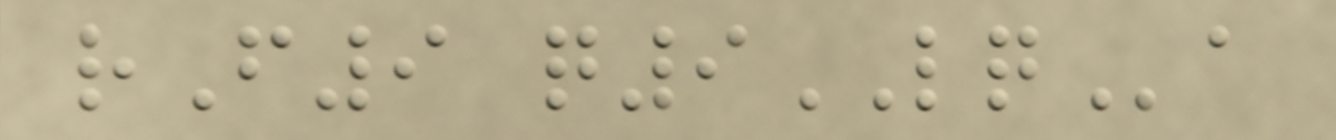rF9 q9LQa
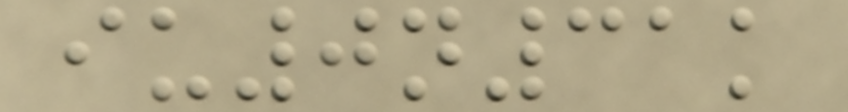iu0n31k
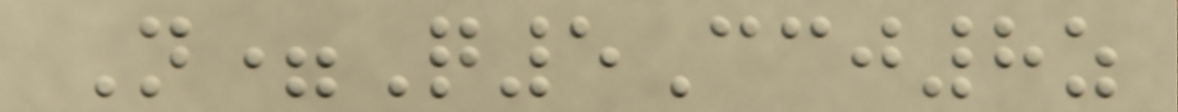N=Q5Ccj8z
